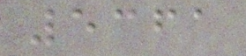5361
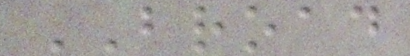BROAD
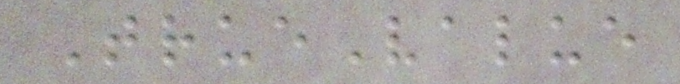TrueValue
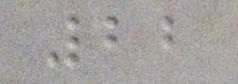22
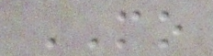MO
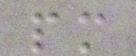pm
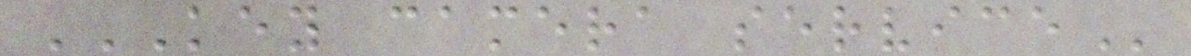KEY CAMERA SERVICE
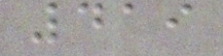419
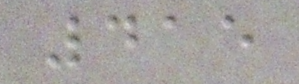415
